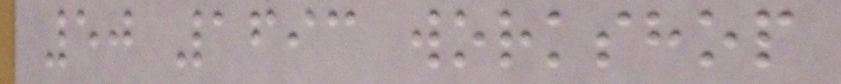50 1693 workshop
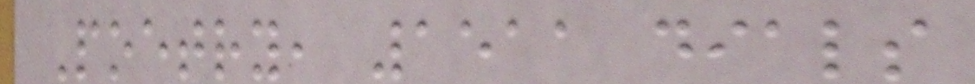Poetry, 1511 dials
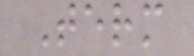Term
